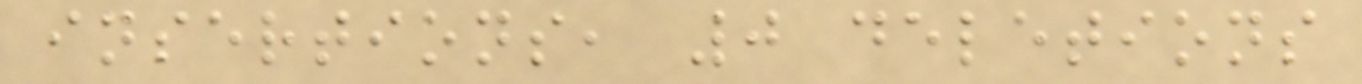insertions, 0 deletions
